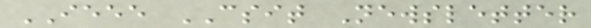IEEE CSIT Newsletter
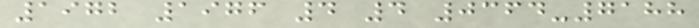1972 1976 4 4 0364-7188
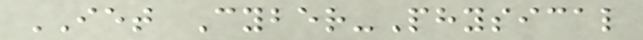IET Cyber-Physical
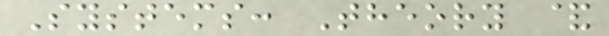Systems: Theory &
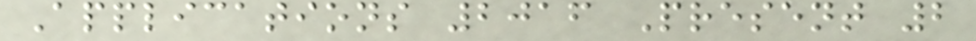Applications 2016 Present 2
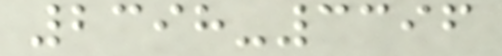2398-3396
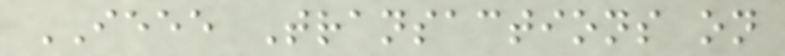IEEE Transactions on
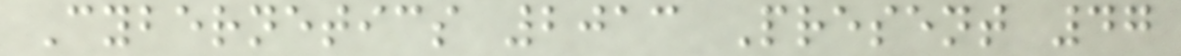Cybernetics 2013 Present 47
